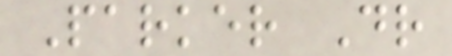Parker Dr
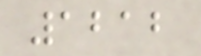1212
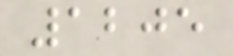1205
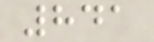841
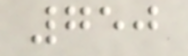750
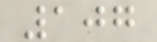107
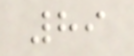89
